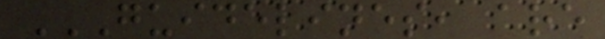GUIDELINES, ARE
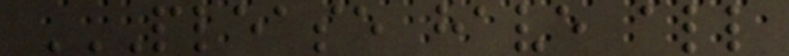PLEASE HAVE ALL
